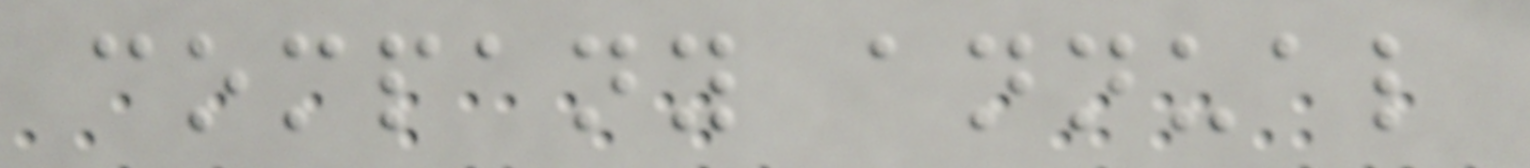company annual
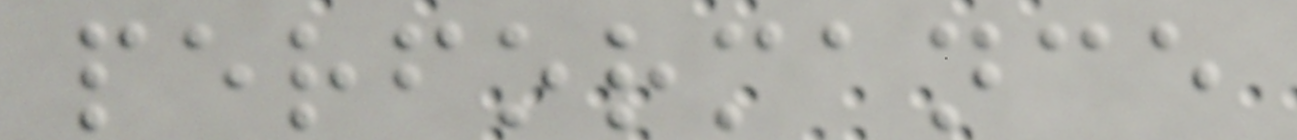performance
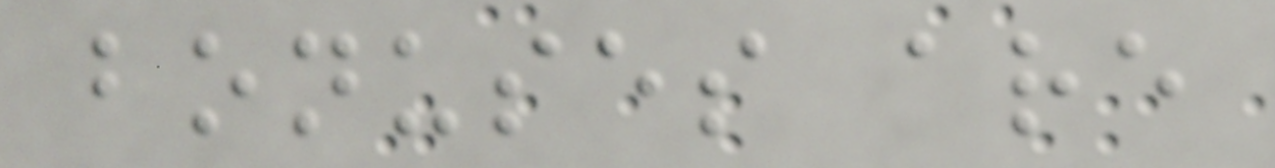bonuses are
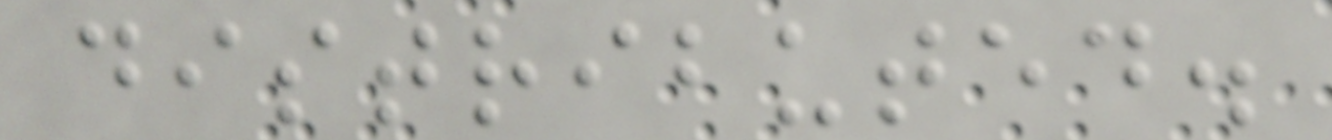distributed.
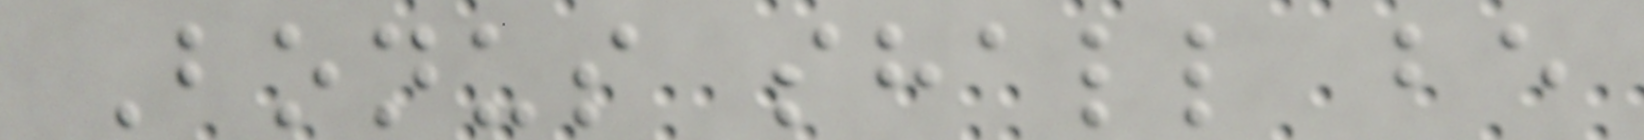Bonus shall be
